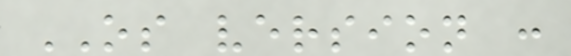OS version :
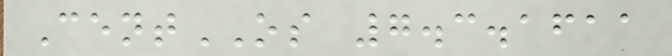CentOS 7.3.1611
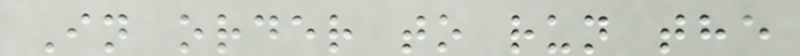In order to run the
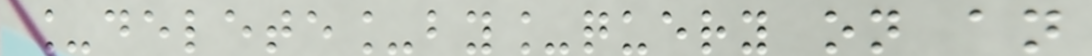_delete_by_query on an
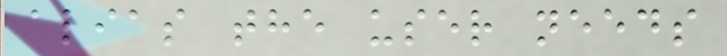alias the user needs
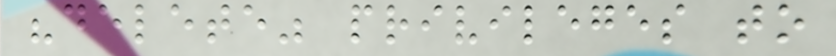"delete" privileges to
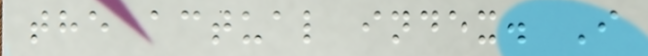the actual index. I
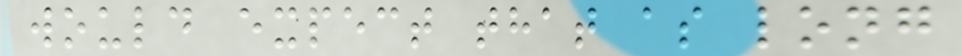would expect that as long
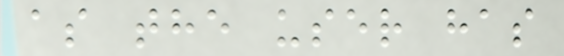as the user has
